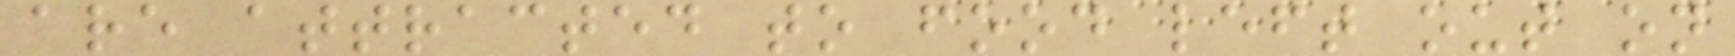are attracted to food left out on
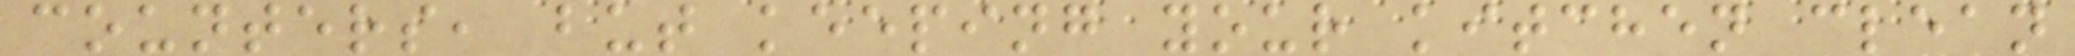counters, but keeping your kitchen clean
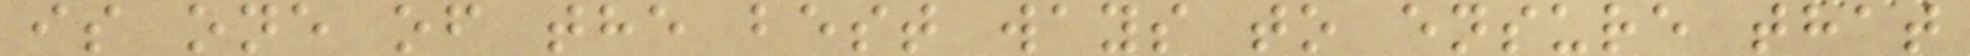is one of the best ways to ensure that
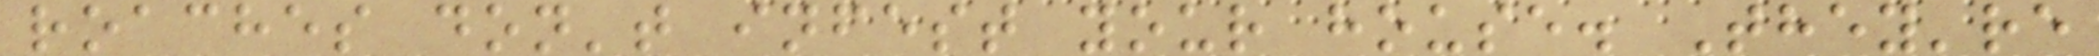roaches don't infest your house. They're
